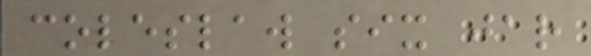coleslaw six jar
